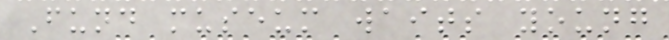Fund museum waits young
